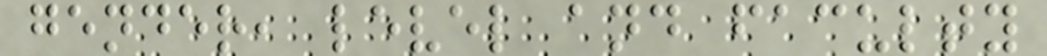gender, level and faculty
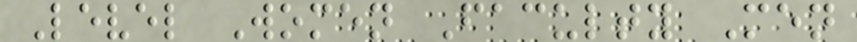Level Women Faculty Men
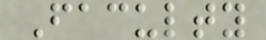Faculty
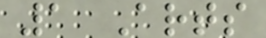1 Arts
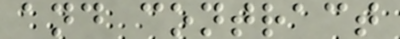and contract
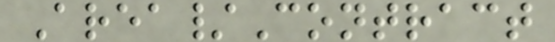Area/Contract
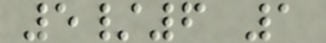5/6 1
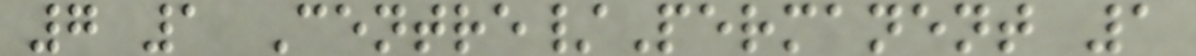7 1 Centre/Permanent 1
